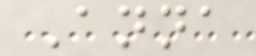Anna
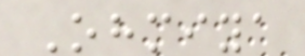Ohmiya
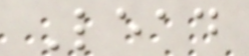Lead
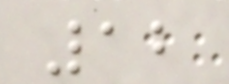12
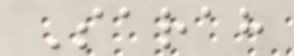Sarah
